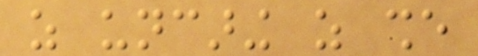as uncaring as she
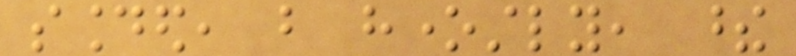sounded, but honestly, these
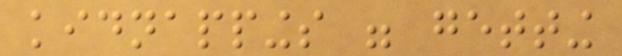kidnappings were getting
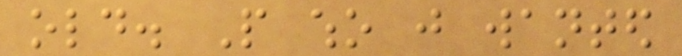old. People who just wanted
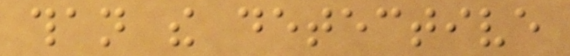than the detective
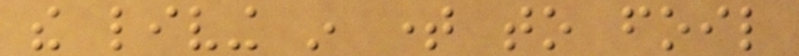the living in time to foil
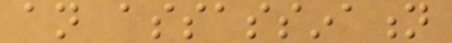an assassination
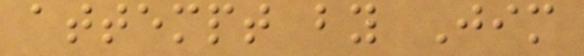attempt by Jim
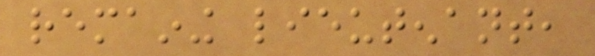remaining lieutenant,
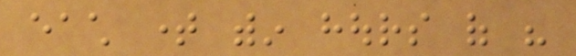each time within hours of his
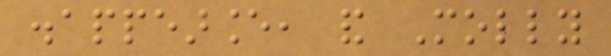disappearance, and Molly
